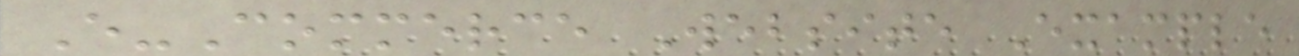E-Commerce Website Example
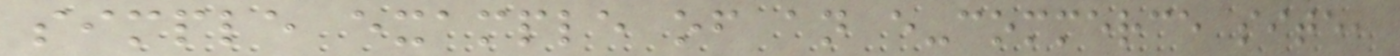simple example of an e-commerce site,
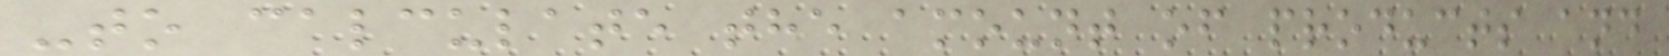-to calculate the amount of products and
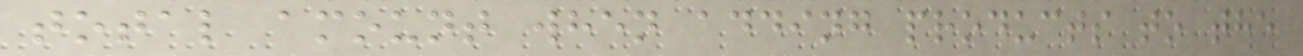total amount when adding products to the
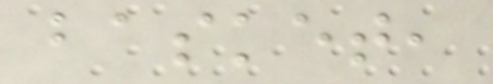basket,
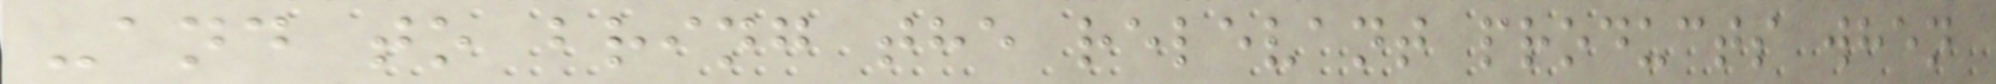-and to bring the relevant products when
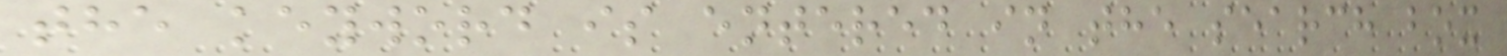the keyword is entered in the search box
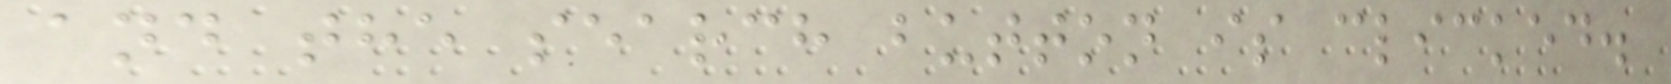and the search button is clicked.
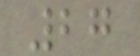27
